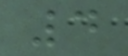4
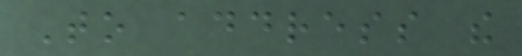To address the
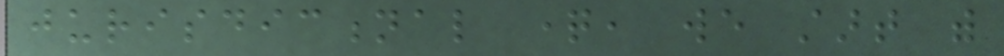jurisdictional question, we start with
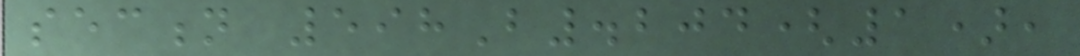section 598B.204(1),
